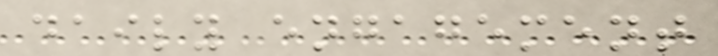daily engagement
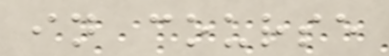in course
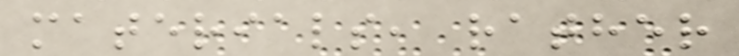materials, rather
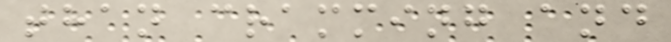than cramming and
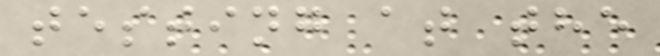testing at the
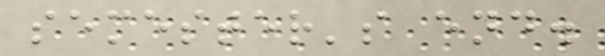semester's end.
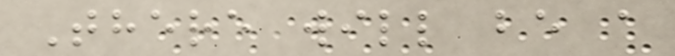There will be a
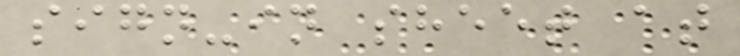sign-in sheet at
